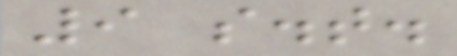9 s.t.
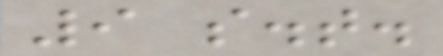9 s.t.
